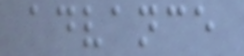advance
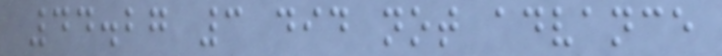44.27 3 did not advance
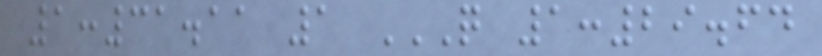1:31.11 1 Q 1:29.64
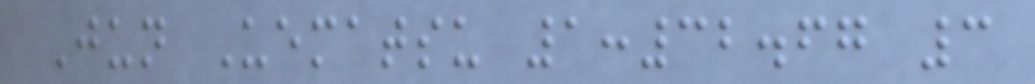Jun Uematsu 1:32.67 3
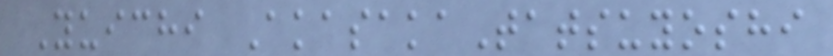Yuichi AkasakaTatsuyoshi
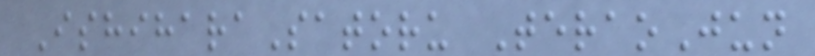IshiharaSatoru TeraoJun
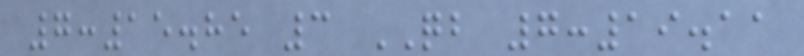7:15.85 3 QB 7:19.11
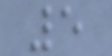5
